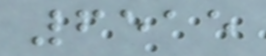6515
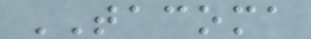TACOMA
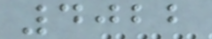4022
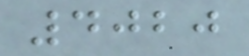4020
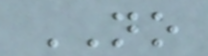NO
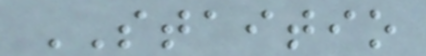STAITIO
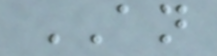AN
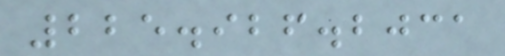225.926.2031
